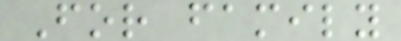For family
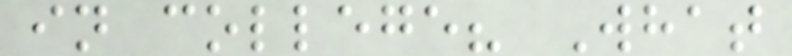in college? What
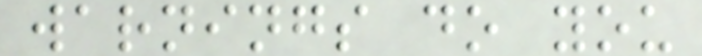warnings do you
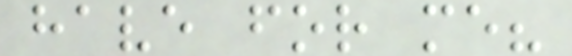have for me?
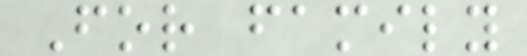For family
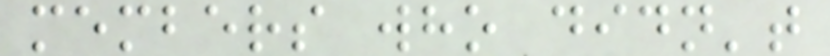members who didn't
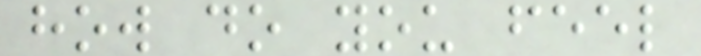how do you feel
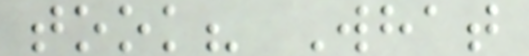took? What
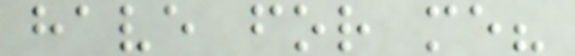have for me?
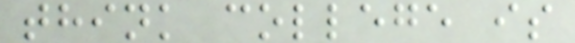think college is
